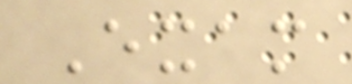Exam
